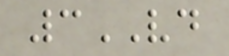3VD
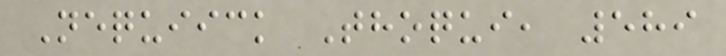Nequiick Thoqui, 589
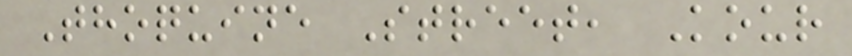Thoquine Street, Kour
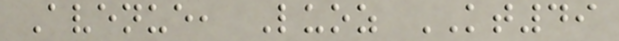Avenue, Luoz KT49
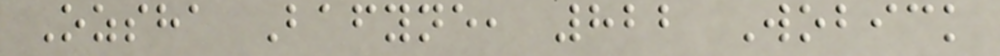Ozsha Bafyne, 822 Wobick
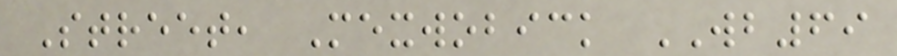Street, Mexwobick WB69
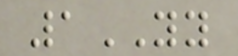1YY
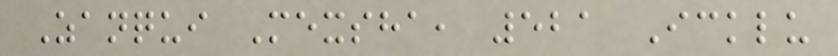Zanqui Mexsha, 521 Icklu
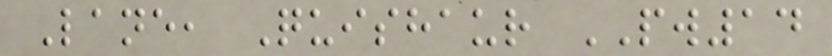Lane, Quishaur PW14
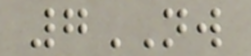7NW
